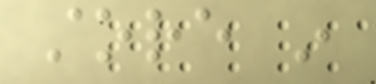store in
